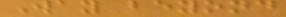Way beyond
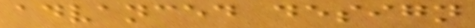advanced design
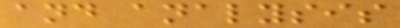and analysis
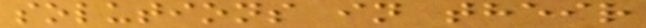solutions in their
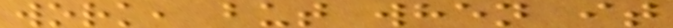work, but when it
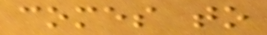comes to
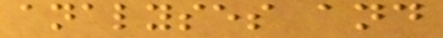analyses and
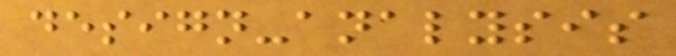design-analysis
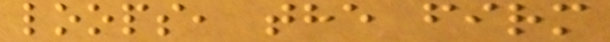loops, the firm
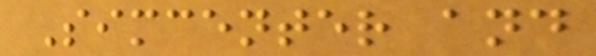Simcenter and
